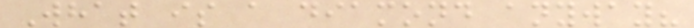What is a diamond anyway?
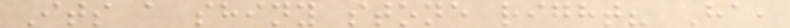Its a shiny stone right? Ha,
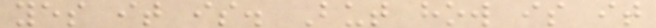yes it is. But how is it
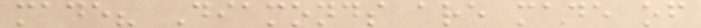made? Diamonds are made of
